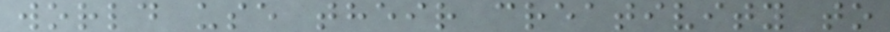world use their creativity to
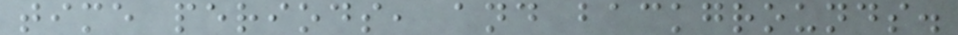time periods, and backgrounds.
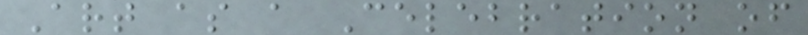Art as a Celebration of
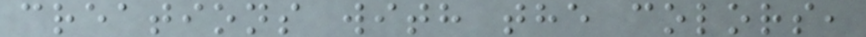creations with the colors,
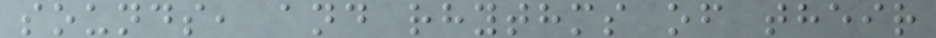sounds, and rhythms of their
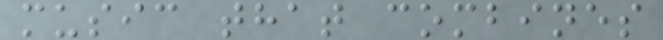music that combines
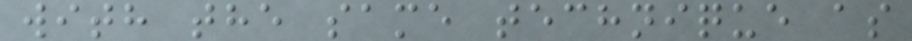with the same technique as
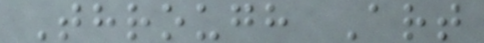Through Art
